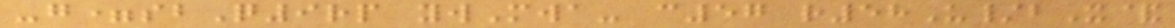-g=sbQ9rp ywMwa- c57 r58U/bX&
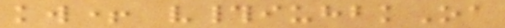kw+ v#iuhbkOa
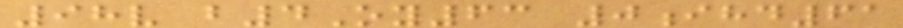98v b4Oy63 0ihd61
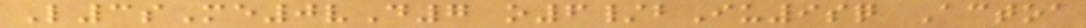L3sMe0vD7 o6/bIu9sq Actoa
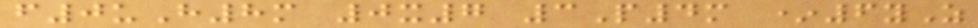f0uH8m 0x7 3P4m *6yZ
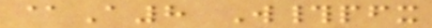@A8 W#pfx
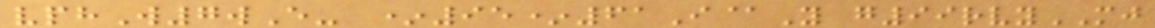vphW7wE- *95*61I@Y g99rvyMJ
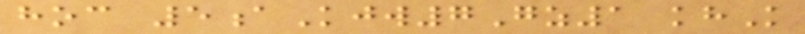hoc 5aKjw7Gz1 khK
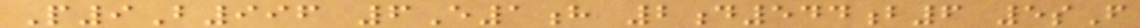P9B996 6E1h 2d544b6 5sF
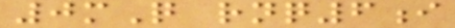0mQ rnq6i
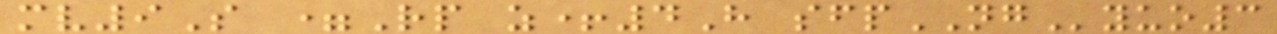mv9S =Rp z+4H sfpNGyuo3
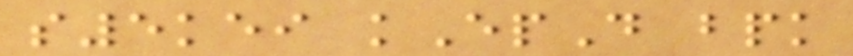s5kei kEpD bpk
